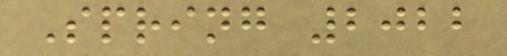Spring 2022
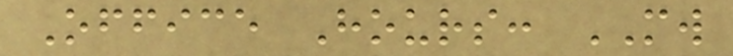Office Hours: MW
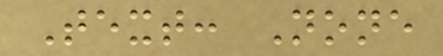Text: None
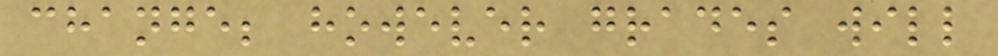change; however grades will
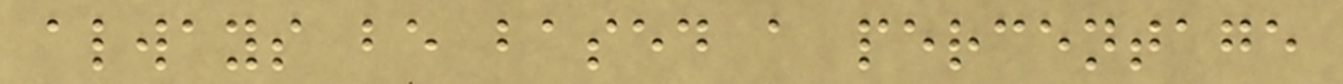always be based a percentage
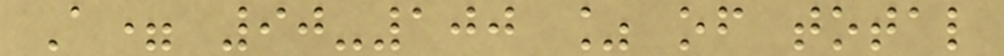A= 90-100 % of total
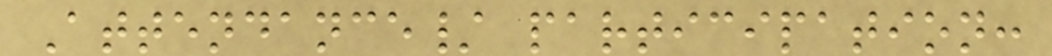Attendance/ participation:
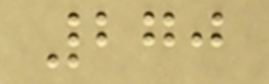270
